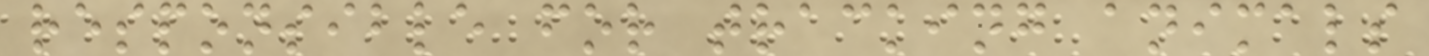responsible for tracking animals
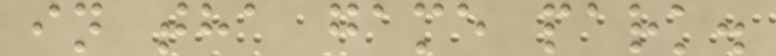in tha game park.
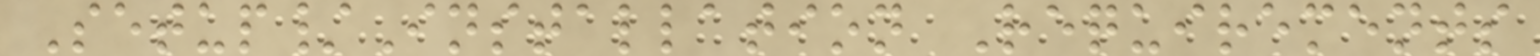Setup/Installation Requirements
